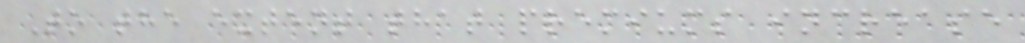To the extent that premiums increase
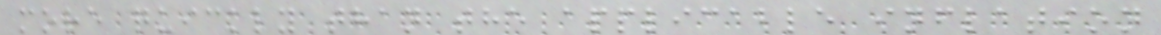more quickly than the applicable inflation
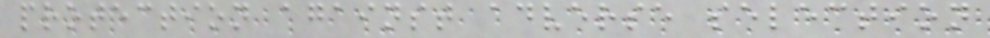protection against adverse selection
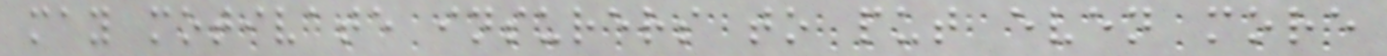may motivate insurers to put even more
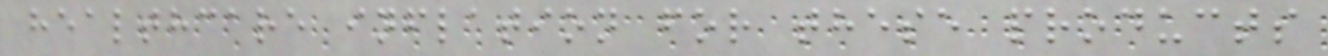healthcare inflation for these products
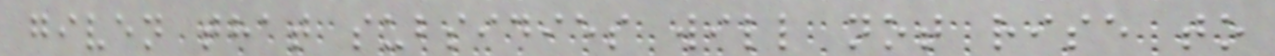given that subsidies will not rise to
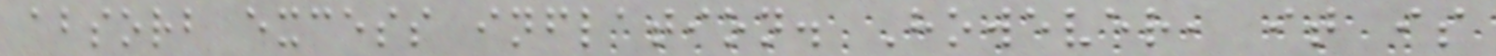absorb excess inflation. However, it is
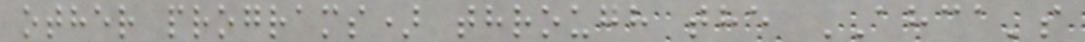other programs) through the AHCA's
